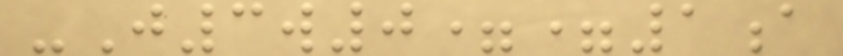-J3w0==1a
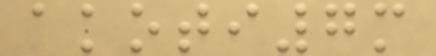akoti7m
